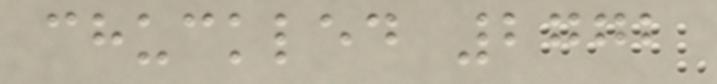chuckled 2772
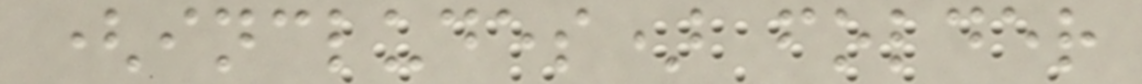(includes) folder
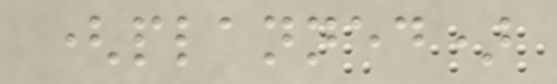(planned)
